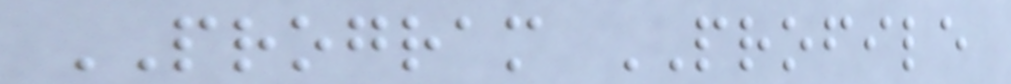PROGRAM PROFILE
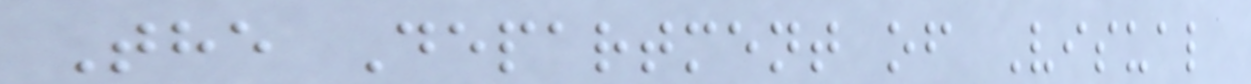The Department of Visual
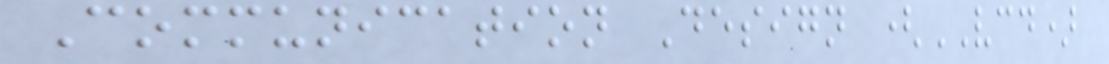Communication Design (VCD)
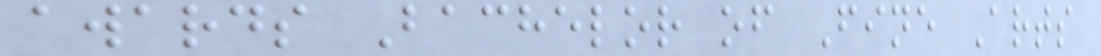awards Bachelor of Fine Arts
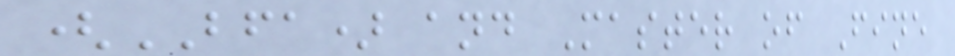(BFA) and Master of Fine
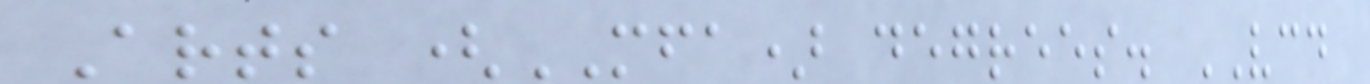Arts (MFA) degrees. VCD
